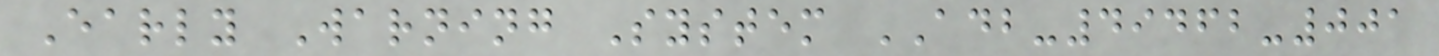Early Warning System ADB-49462-001
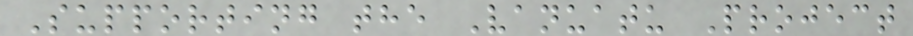Supporting the Vanuatu Project
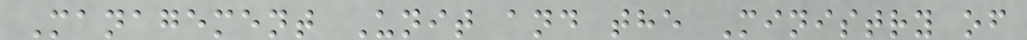Management Unit and the Ministry of
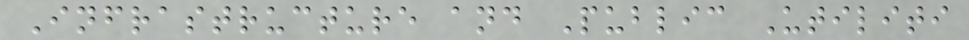Infrastructure and Public Utiliti
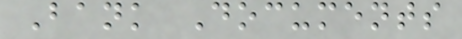Bank Documents
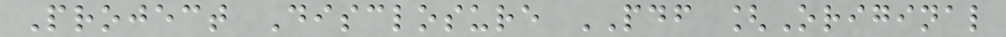Project Disclosure PDF [Original
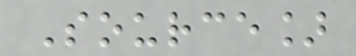Source]
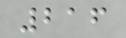216
